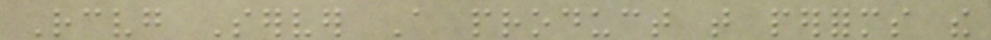Receiving Server A product that performs the
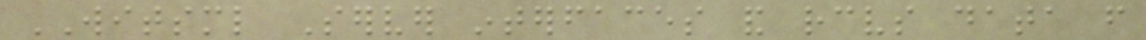WITSML Server interfaces and receives data from
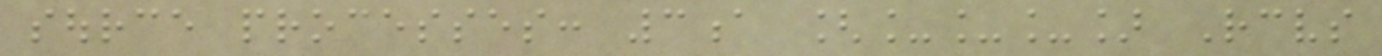source processes: 3a [___] Receives
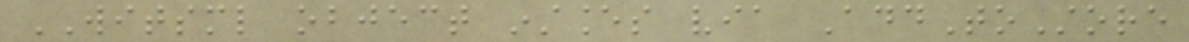WITSML object instances via AddToStore
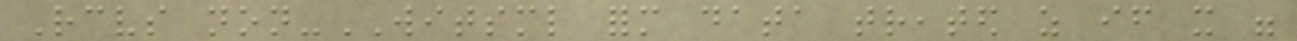Receives non-WITSML form data treated as if it were
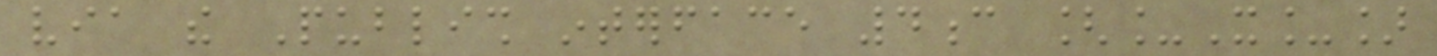via the Publish interface 4c [_X_]
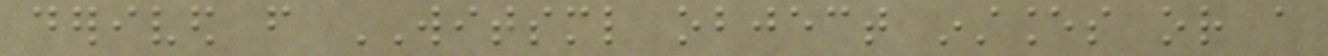derived from WITSML object instances or a
